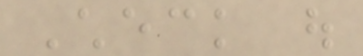Check out
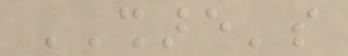SHARE's
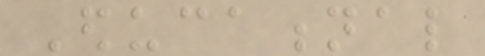Educational
